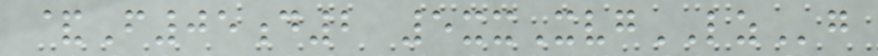&F05d2 5xxXvgLZg
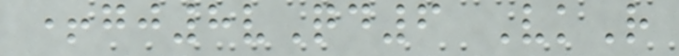+gj8vQd6 VkR
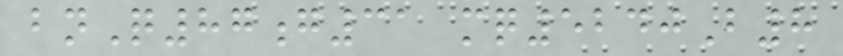bnQ87g31 mq5240B8
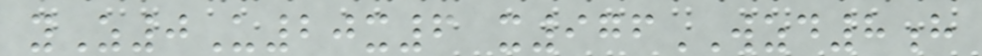yZ0U20x6 x976WZD8h
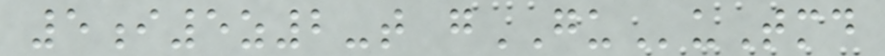5i5z2-t gGUuTmd
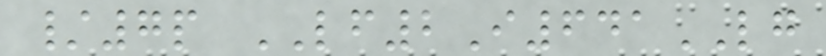/7p LF2I641LG
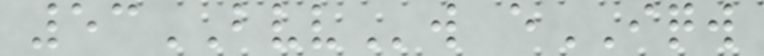53BVVw eIQW
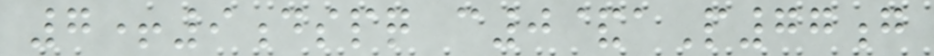7+9dspq c0&aP77g
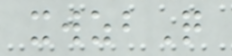xwzbQ
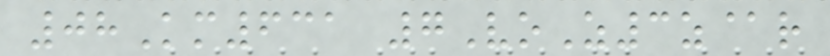08Km631 7VoZ3z@r
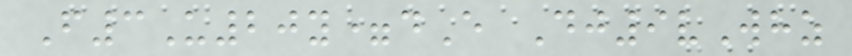F3U20y=dE Dj9vWhz
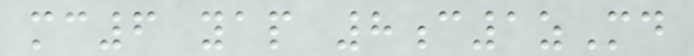mc6 yap 8c1zMd
